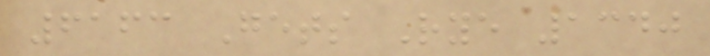6163 Gets Rye 1340
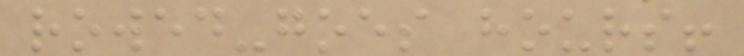rowed-goes hours!
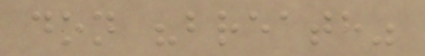don "breath"
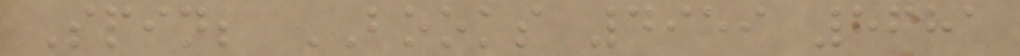Spin; BOOKS 4959 8681
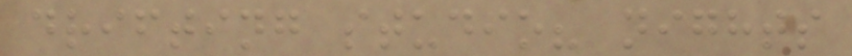drifting studio? nights
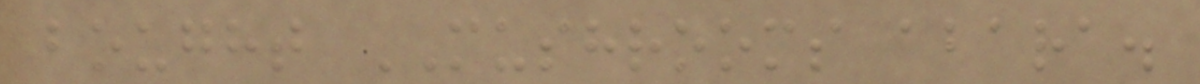bought MUSHROOMS abara.
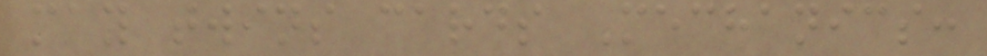may twins cards Mechanics:
